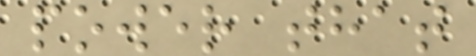power that
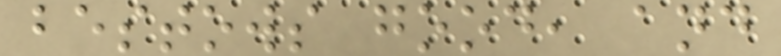bestows good, and
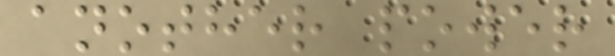another power
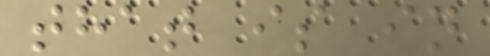that is in
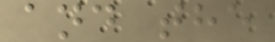and the
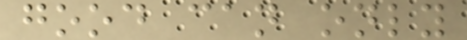good can only
